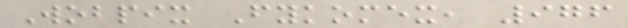Wobpix Fykomex, 976
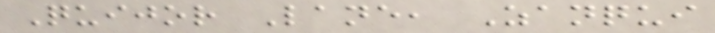Quijor Lane, Zanqui
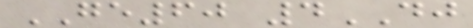GE60 4DJ
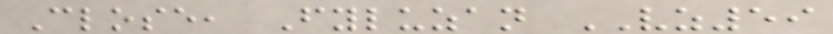Close, Fyluzan VZ59
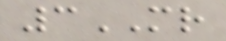3MR
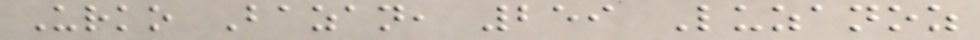Urko Bazan, 259 Luzanoz
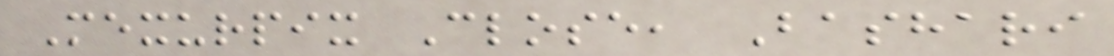Mexurpix Close, Bashari
